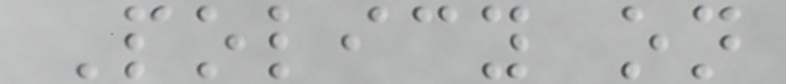Policy on
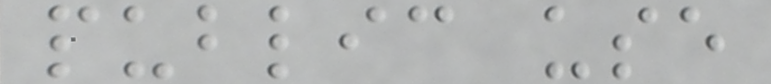public use
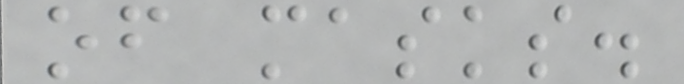of masks.
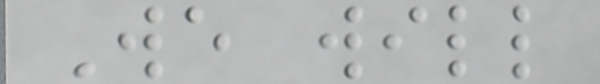We will
